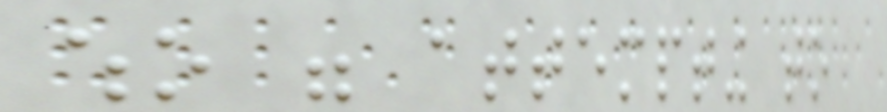who were attempting to
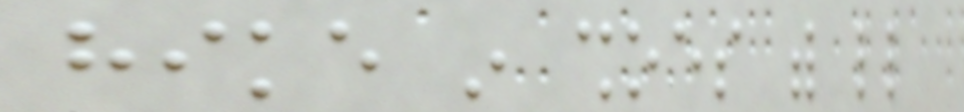hike in shoes with little
